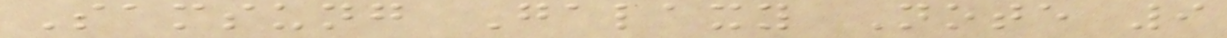Samsung Galaxy Note 9
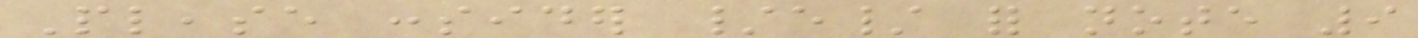Please consider /e/ for note 9
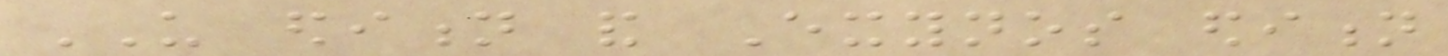US edition and Exynos edition
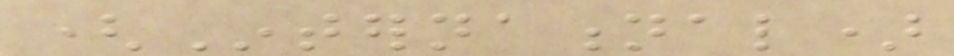(International)
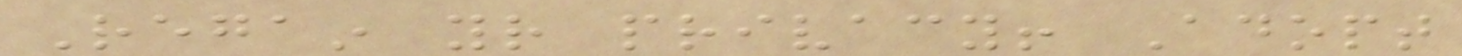Regain your privacy! Adopt
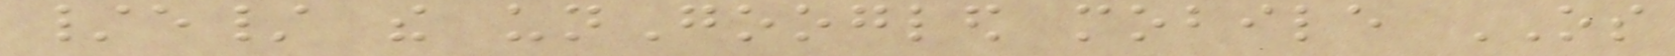/e/ the unGoogled mobile OS
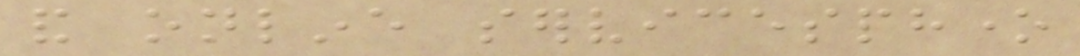and online servicesphone
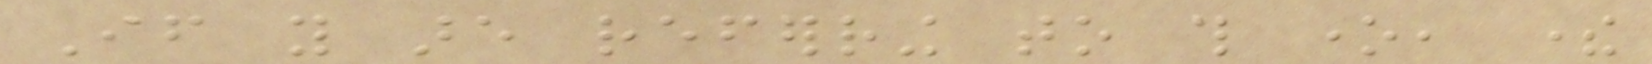If you are referring to this one, there
